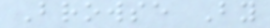Browse By
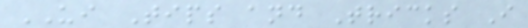UI Tips and Tricks I
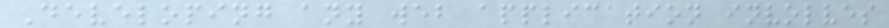Developing any web application involves
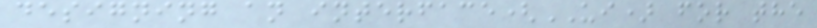designing an interface(UI) for the
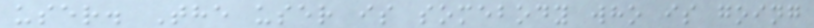user. The user is somebody who is going
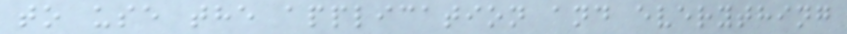to use the application and everything
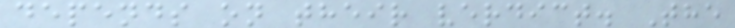depends on their verdict. The
